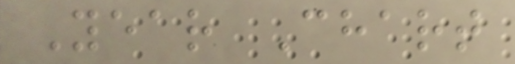Year Chart
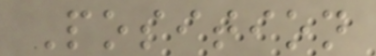Position
